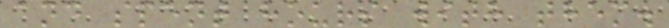and spent hours with them.
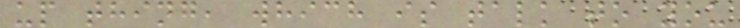up thing, which is talk to you
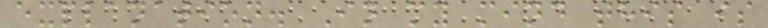explanation. In my mind this is
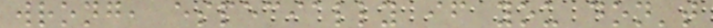wrong, especially if you don't
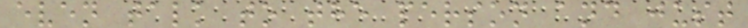even talk to the person and just
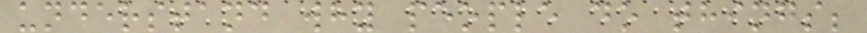understand why people do things;
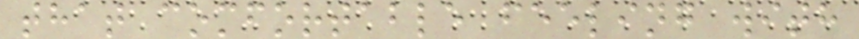that comfortable feeling with
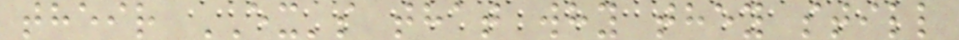their EX's that why they still
